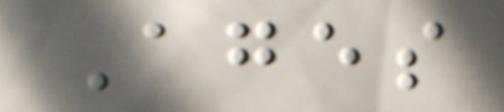Ages
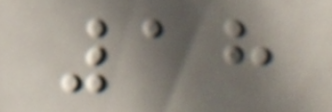18
